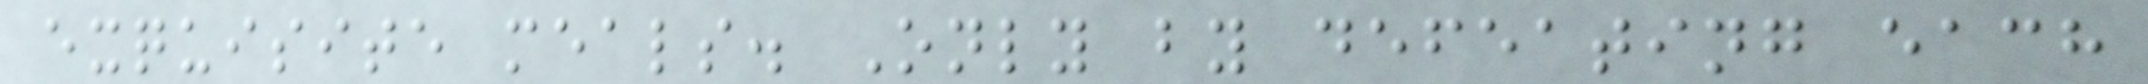exquisite meals. Only by defeating each
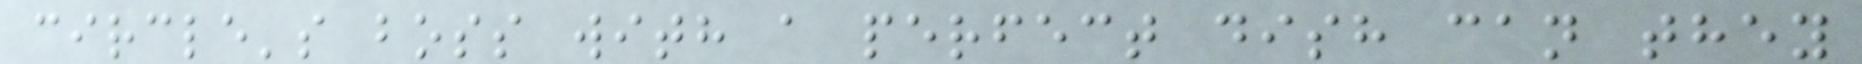circle's boss with a perfect dish can they
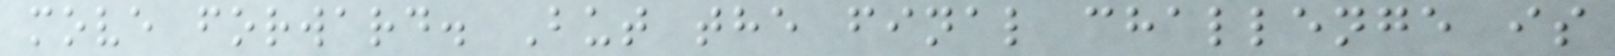move forward. But the final challenge is
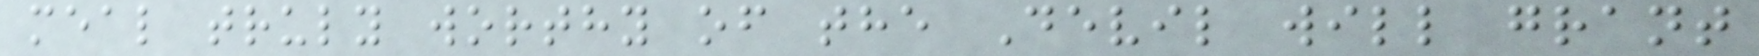meal truly worthy of the Devil will grant
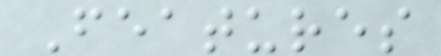Features
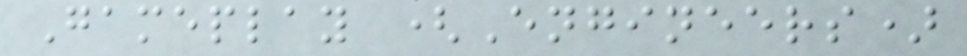Gameplay (Engineers)
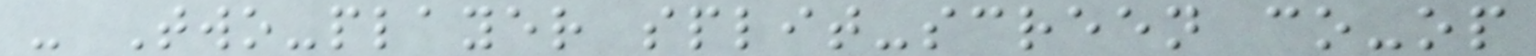- Two-player split-screen co-op
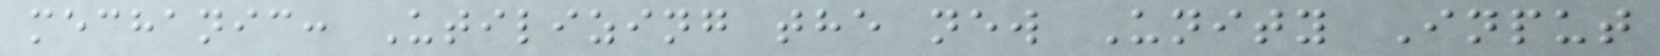mechanic: Utilizing the new Unity Input
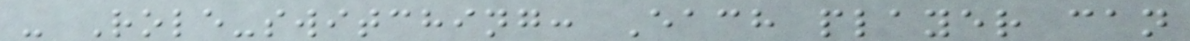- Role-switching: Each player can
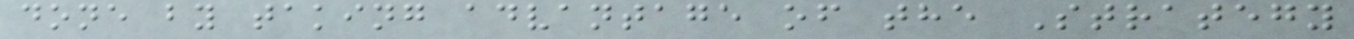done by taking advantage of the Strategy
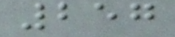257
